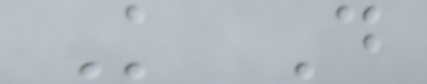K D
